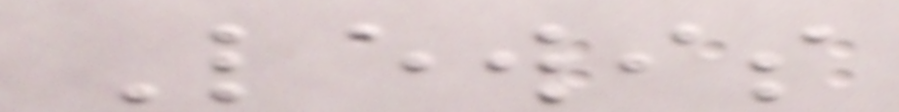Lewis
